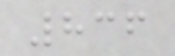836
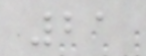21
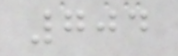704
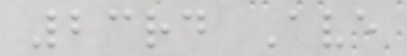23rd Ave
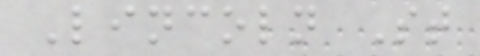Lincoln St
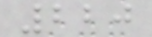220
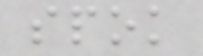spok
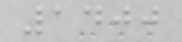1400
